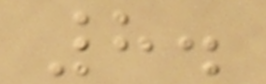8.
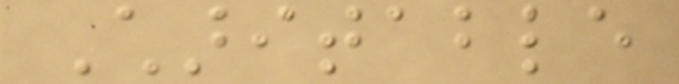Charitable
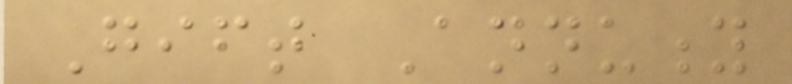Gift Annuity
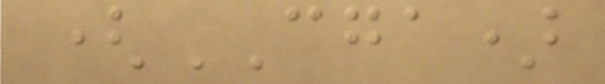(CGA)
